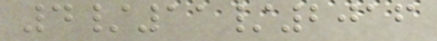4/11/2016
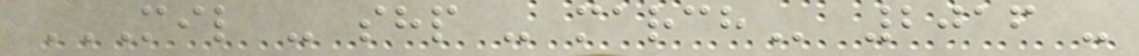MIL - SHP - MARCH 2016 -
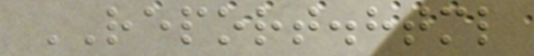REPORT.html
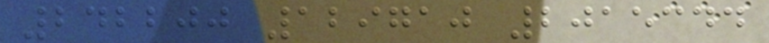242200 129710 2015344
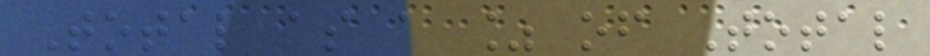Total as a % of Total
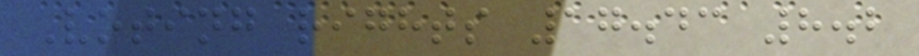Voting rights 17.43 8.2
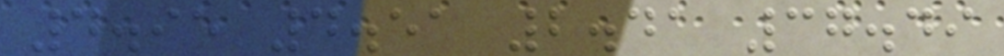4.95 4.51 2.41 37.49
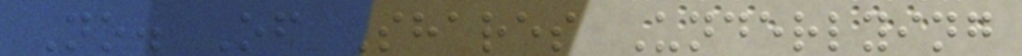No. Of Shares Underlying
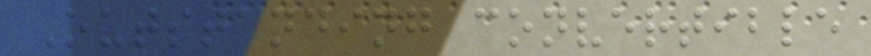Outstanding convertible
